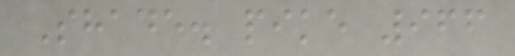Shade. pike 966
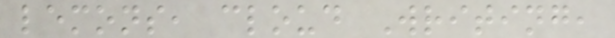lemons, cloud Writing,
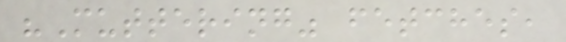"Muttering" fetches,
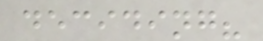deciding?
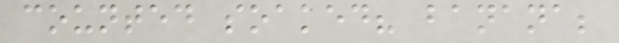counted soaked? banana;
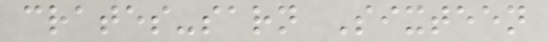crates-sarn Sixteen
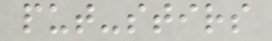put-stirs
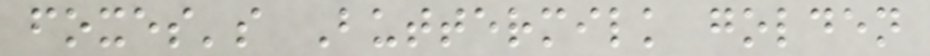foxes's Buttermilk golden
